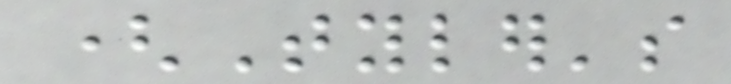(Tyler's
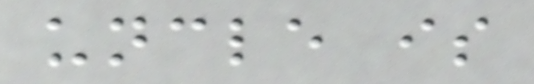uncle is
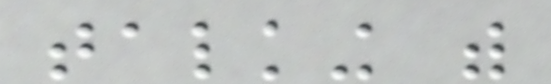talking with
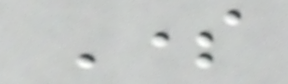Some
